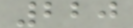220
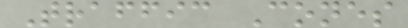Traffic Cones
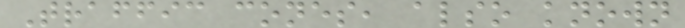Traffic cones, also known
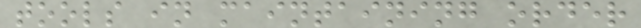tools in maintaining order
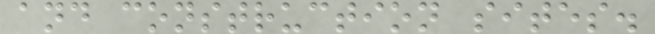and construction sites.
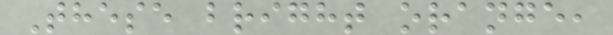These bright orange,
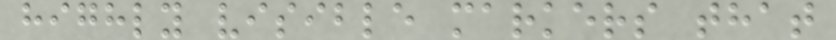highly visible markers that
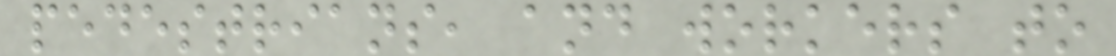pedestrians, and workers to
